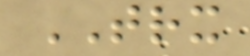TRX
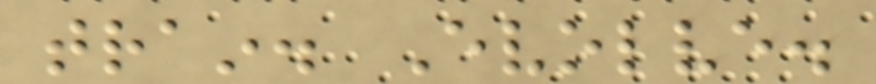train. Evolve.
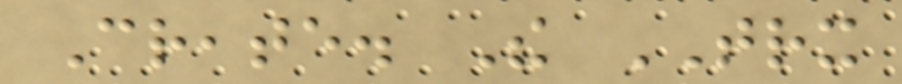Create. The TRX
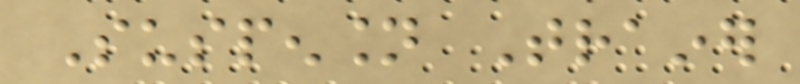Suspension Trainer
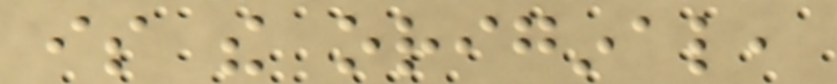is the original,
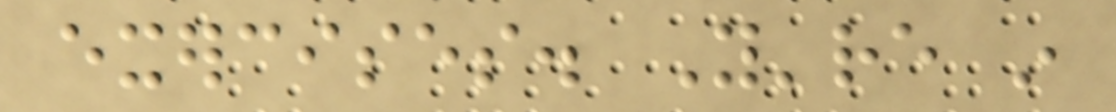exercises. You're in
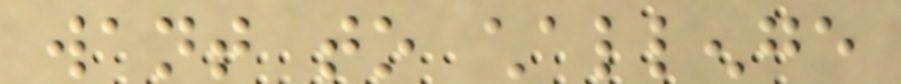want to challenge
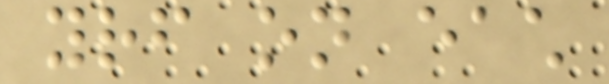yourself on each
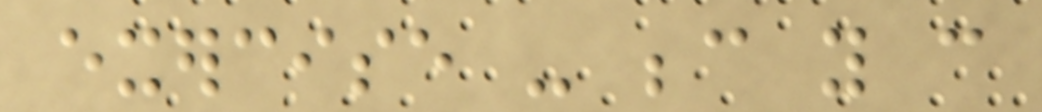exercise - because you can
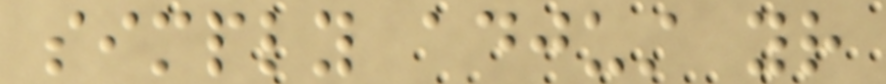simply adjust your
